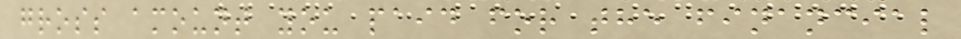gross amount you paid for the financial
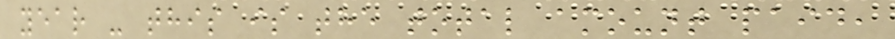year - this is the total amount paid,
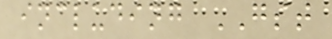including GST
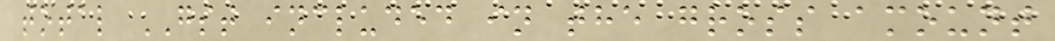total GST included in the gross amount
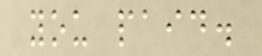you paid.
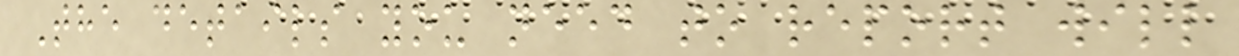The details you need to report will
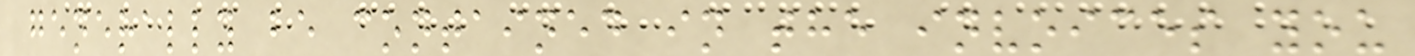generally be contained in the invoices you
